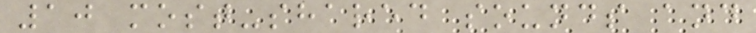10 most-shared sounds and
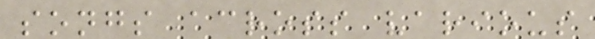songs across various
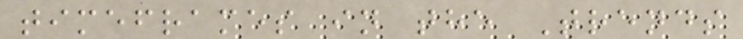timeframes in the Trends
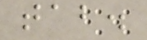tab.
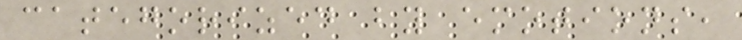categorized by emotions,
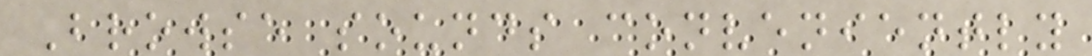Browse sounds conveniently
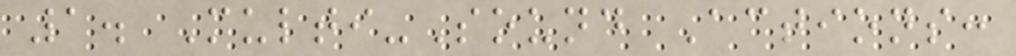1. Multi-Sound Actions:
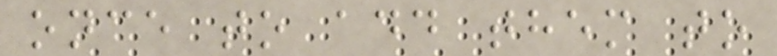once to add them to
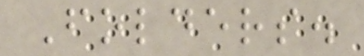Folders.
